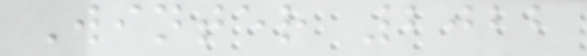Winter 2022
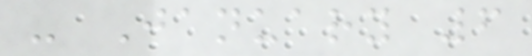- January 6
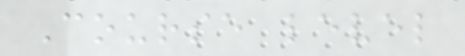Course level
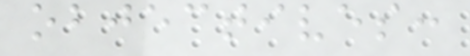objectives:
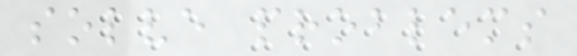solve problems
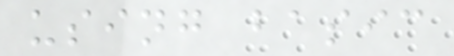using basic
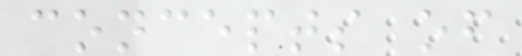concepts of
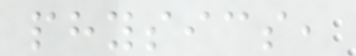physics,
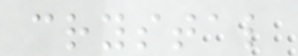crystal
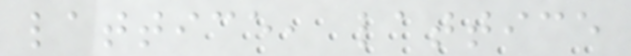lattice, lattice
